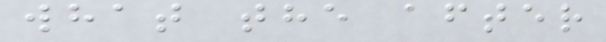what the after
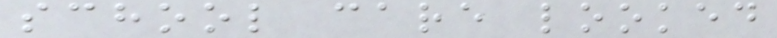school care looked
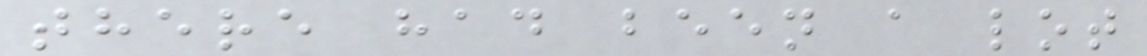there had been a lot
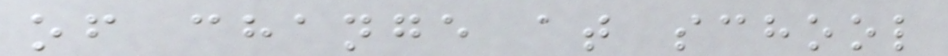of change at school
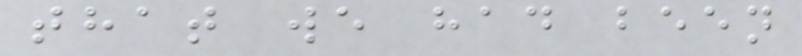that we had been
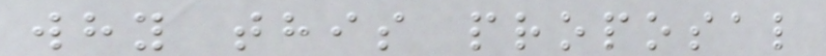why this proposal
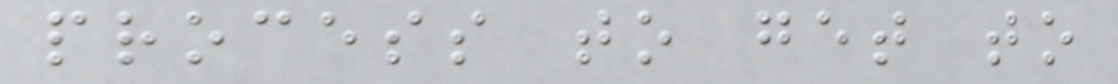process to get to
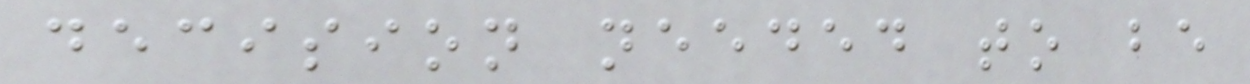decision needed to be
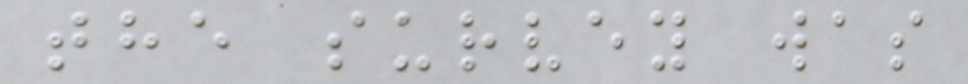the survey was
